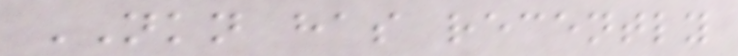NKN has recently
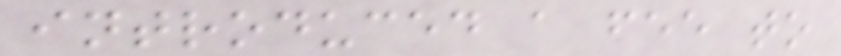introduced a fee to
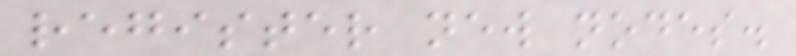register new nodes.
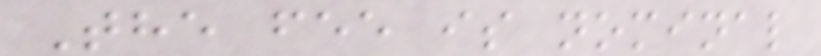The fee is nominal
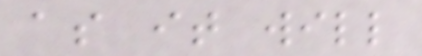as it will
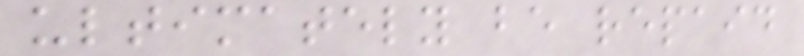ultimately be repaid
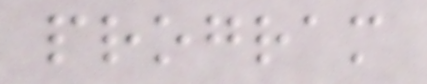program
